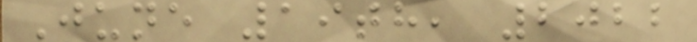June 19th, 2022
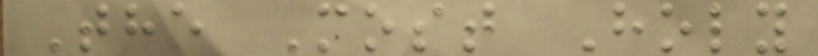The Most Holy
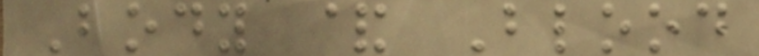Body & Blood
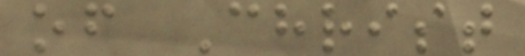of Christ
